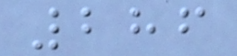286
